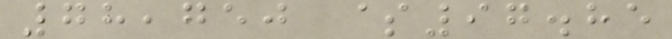78,750 $97.85
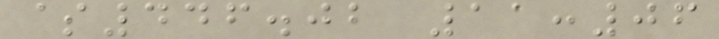$446.02 11:06
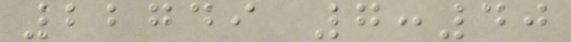22749 7:40
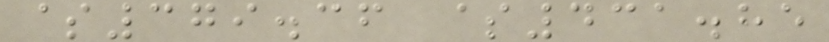$379.36 $431.85
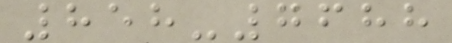858-7688
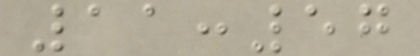11:57
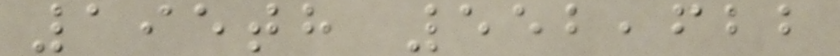195th 552,622
